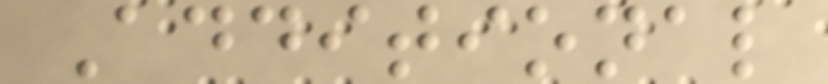Additional
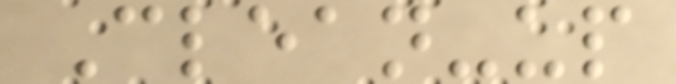Clean-up
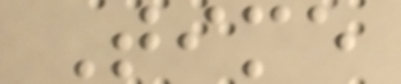Time
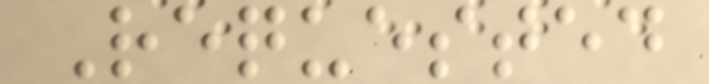Requested
